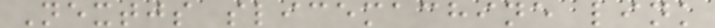Nextjs slicemachine link
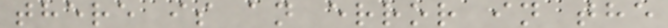there is an error in the
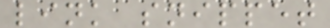link snippet
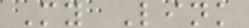My Link
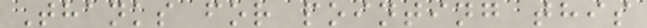Thanks for pointing this
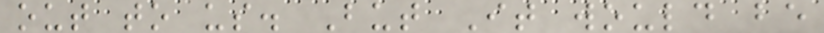out to us. But It would be
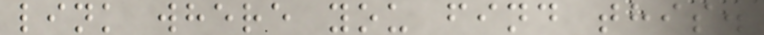link where you find this.
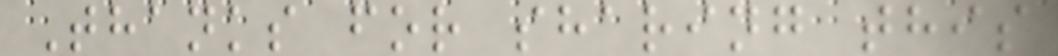Thanks for sharing this
